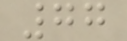77
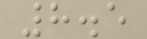8.5
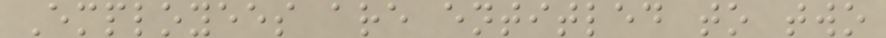Employees are entitled to two
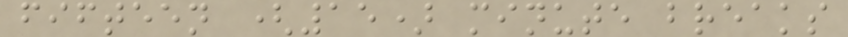fifteen (15) minute breaks
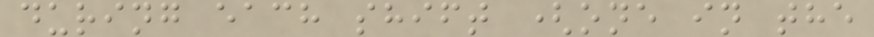during each shift (one in the
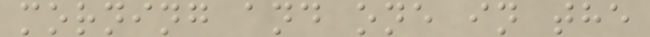morning and one in the
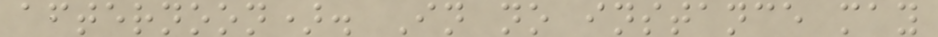afternoon). In no instance may
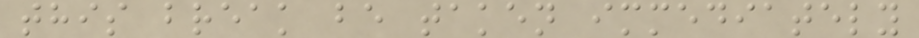this break be taken immediately
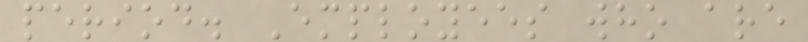period. Employees who are
